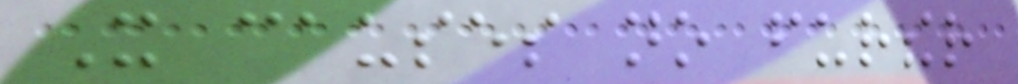It causes no further
